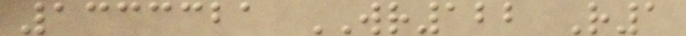1333321 WR122 R1
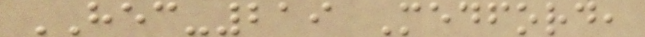HEC-219 Medford,
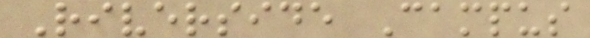Riverside Campus
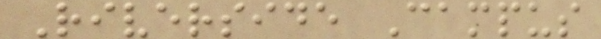Riverside Campus
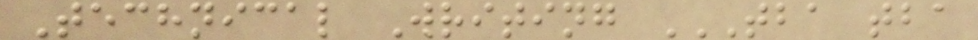Technical Writing TBA TBA
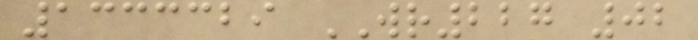1333329 WR227 02
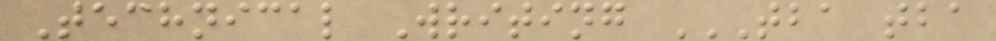Technical Writing TBA TBA
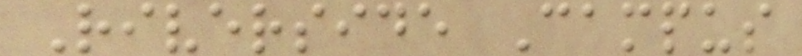Riverside Campus
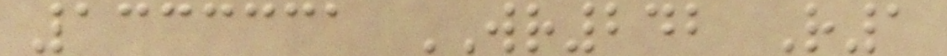1333331 WR242 R1
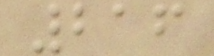216
